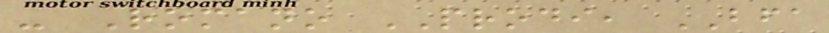- Romano PRODI, BFA
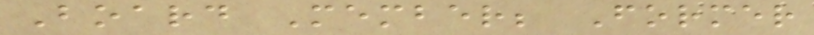Board Member; Former
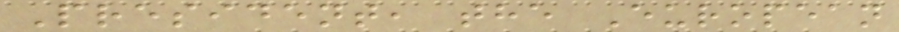President, the European
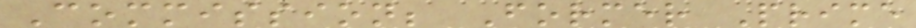Commission; Former Prime
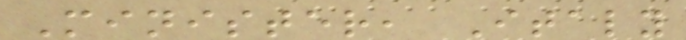Minister, Italy
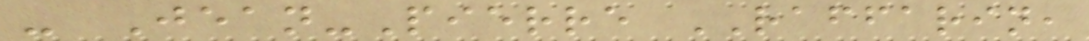- Jean-Pierre RAFFARIN,
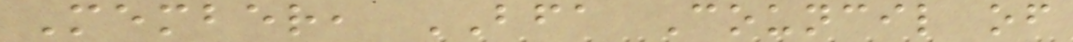Member, BFA Council of
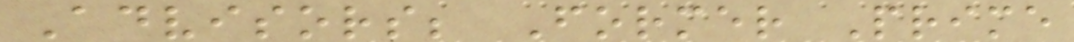Advisors; Former Prime
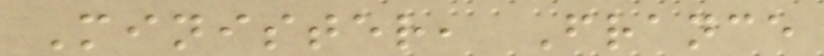Minister, France
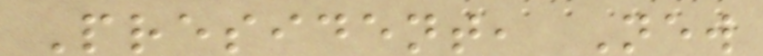President, New
